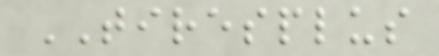TIRESPLUS
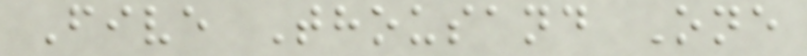Five Thousand One
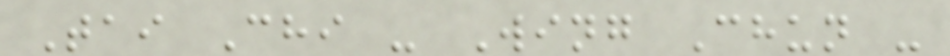Tai Chi - Wing Chun -
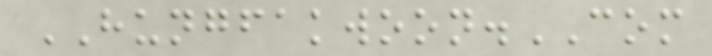HUNGFAKWOON.COM
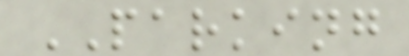PARKING
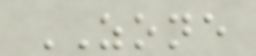ZONE
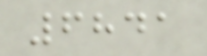6841
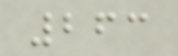263
